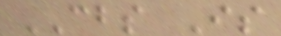CBS Is
